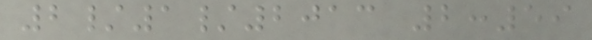2/1/2013 2:59
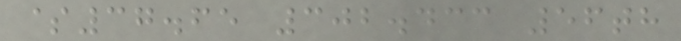$37.65 302.433 56th
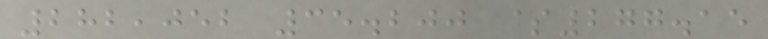282,052 35.200 $277.15
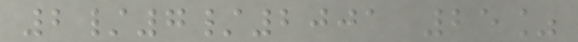2/7/2001 25%
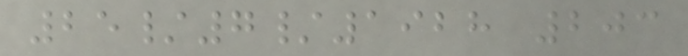25/7/1928 203
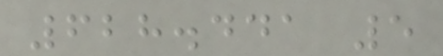628.441 5
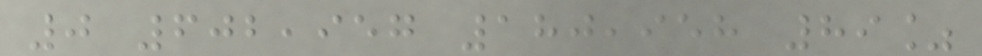0 602,957 180,958 89%
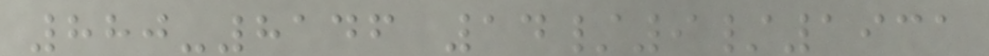880-8146 14/9/1931
